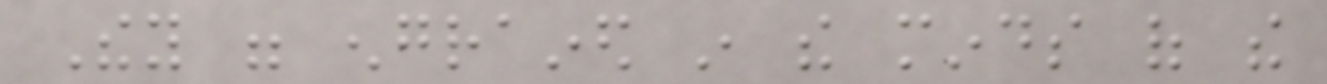They were engrained in the minds of the
